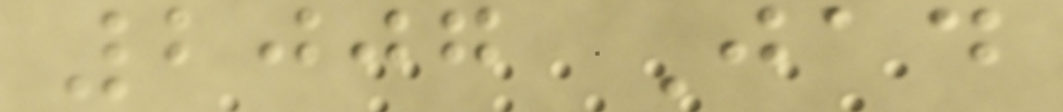2007 Jad
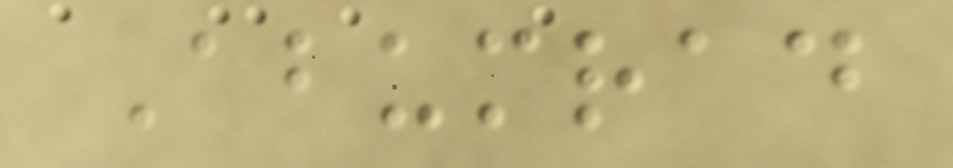Abumrad
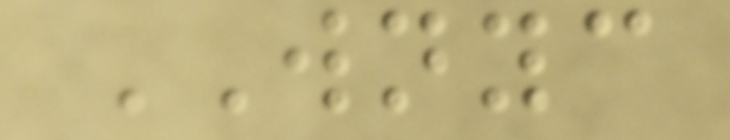WNYC
